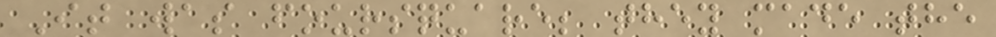It was foursquare; they made the
